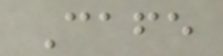Cafe
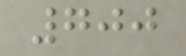700
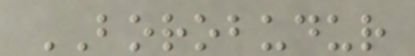BOROBUDUR
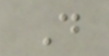D
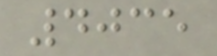4035
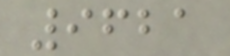9621
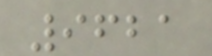9621
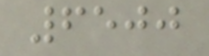6500
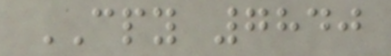CPY 7840
